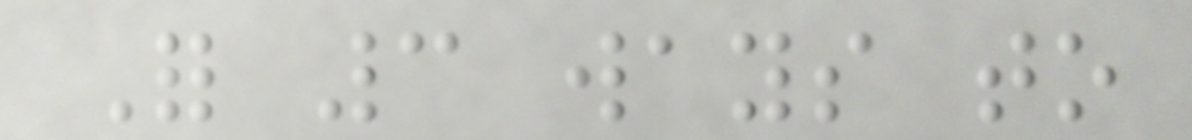For 3 ways to
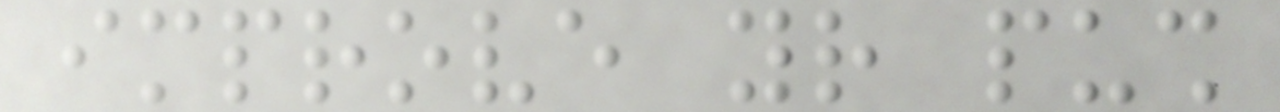improve your push
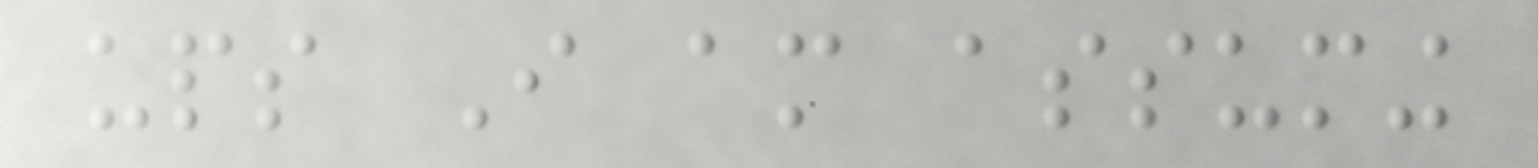ups I am assuming
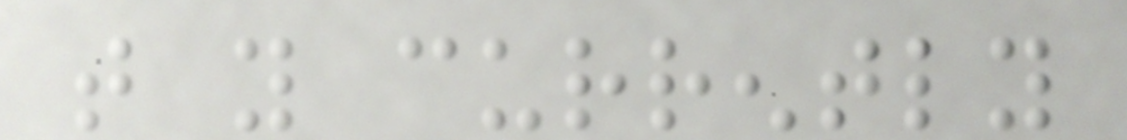that you currently
